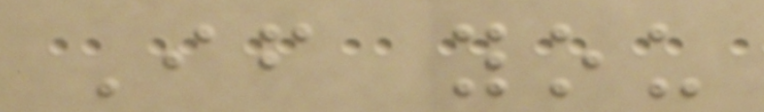If you
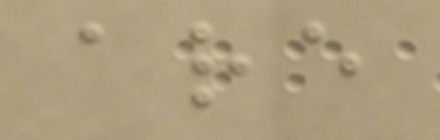are
